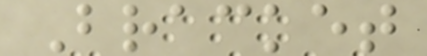Bracket
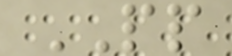PP
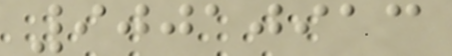90010913
